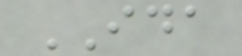IDA
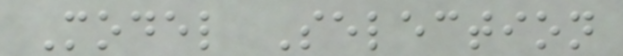Model Selection
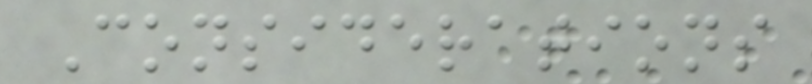Considerations
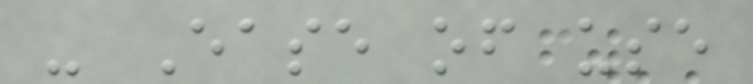- Ease of use
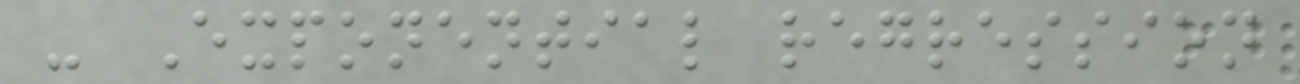- Exponential regression
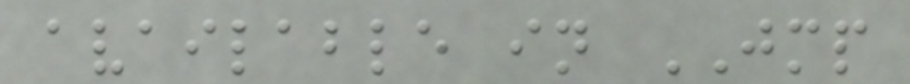available in JMP
